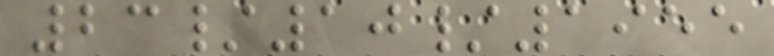23/10/1955
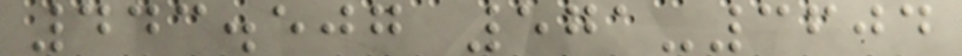443.507 571-3604
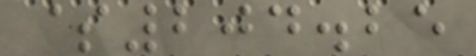$204.25
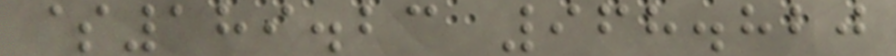$189.23 968.820
